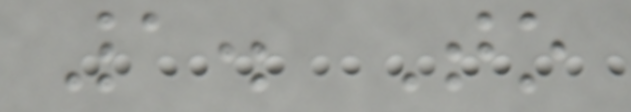1. To
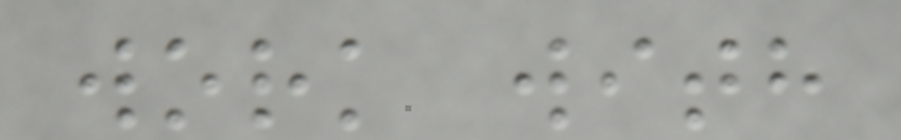work with
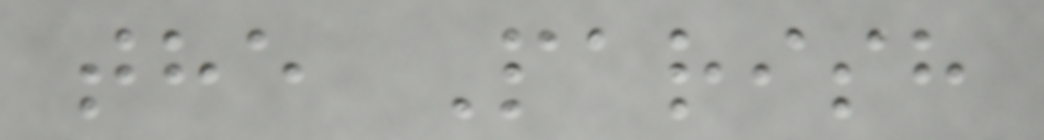the Parish
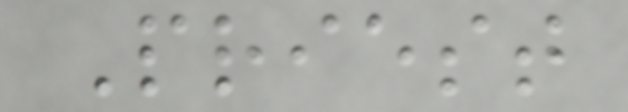Priest
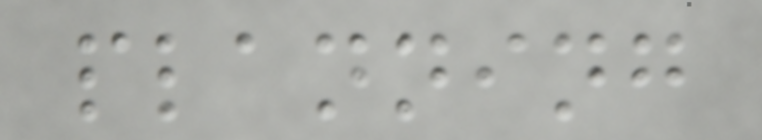planning
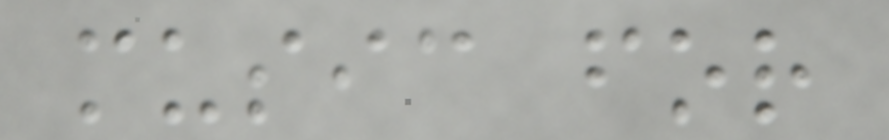music for
